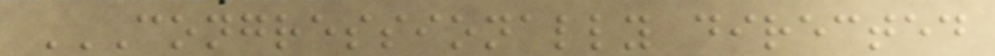CONGRESSIONALLY DIRECTED
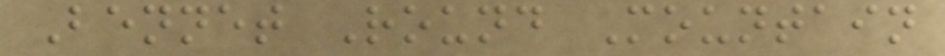Bennet Round Mountain
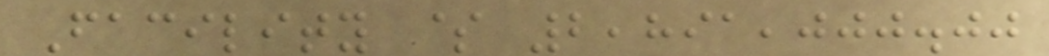Facility $ 2,891,000.00
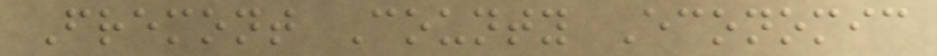Fremont County Economic
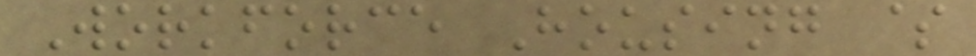Workforce Housing $
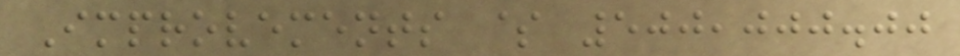Improvements $ 500,000.00
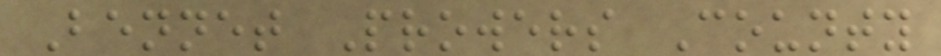Bennet Prowers County
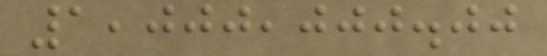1,000,000.00
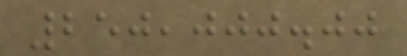250,000.00
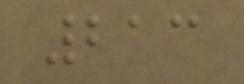213
